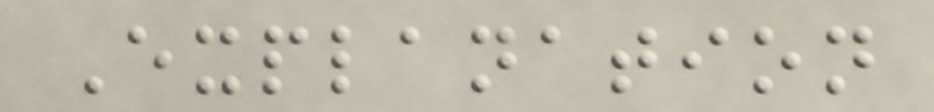Explanation
